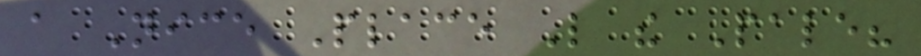a Nice Place Like the Pale?
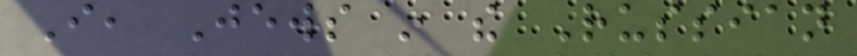I, Jews in the Russian
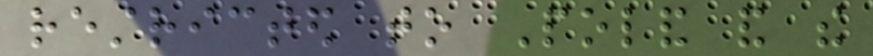restricted to Poland and the
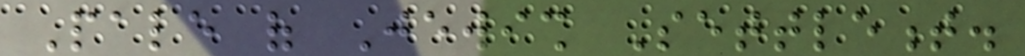Pale of Jewish Settlement.
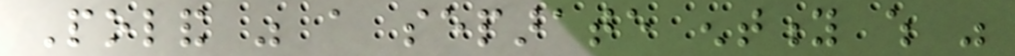Poland was a separate entity which was
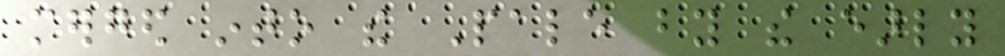merged into the Pale by the early
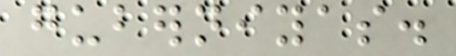guberniyas.
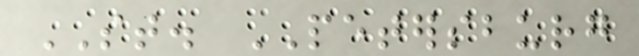ST. PETERSBURG
